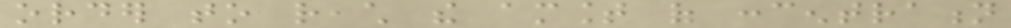order to reach the amount of concentration
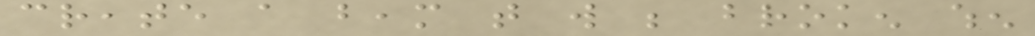create a beam that will be broken when
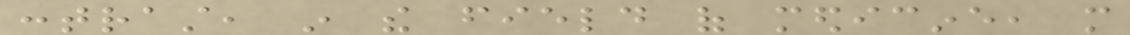contrast, in the field of medicine, more
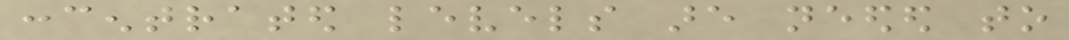concentrated levels are needed to
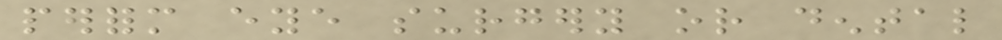perform eye surgery or dental
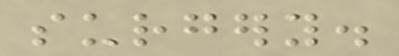surgery.
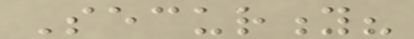Security?
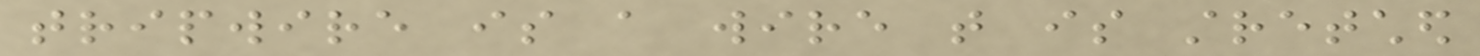tripwire is a wire that is stretched
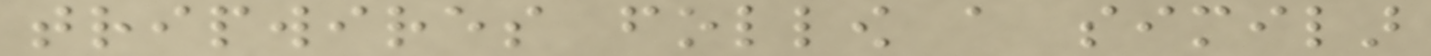tripwires follow a similar
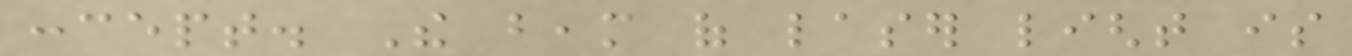concept. The beam of laser light is
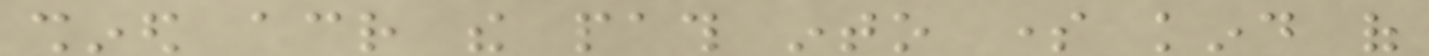shined across the path into some kind of
